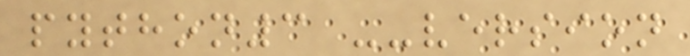python3 --version
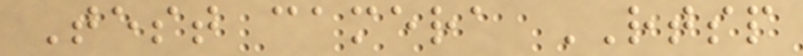Test camera RTSP
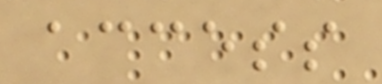access
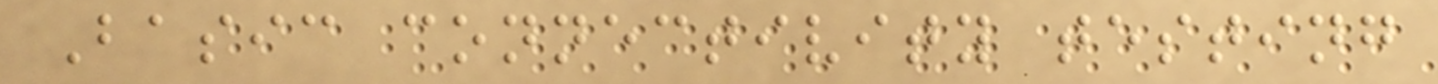Basic connectivity testing
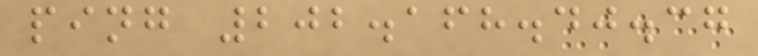ping 202.168.40.37
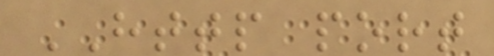HTTP port
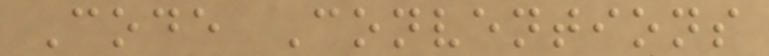Code Conventions
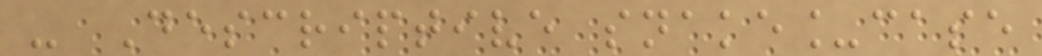- Descriptive snake_case
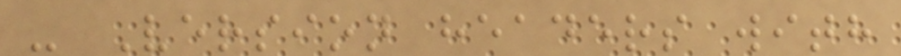- Version headers with
